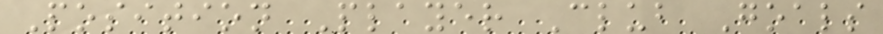Position Player Club Goals
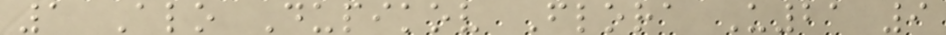1 Alo Dupikov Flora U21 9
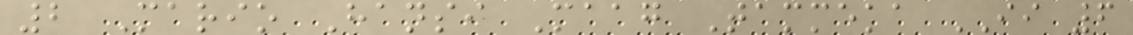2 Mario Hansi Maag Tammeka II 6
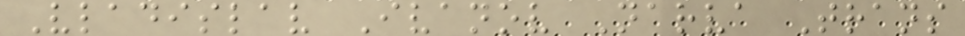Vladislav Ivanov Narva Trans
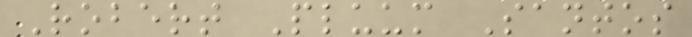Robert Pluum Santos
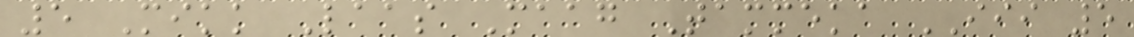5 Mikk Laas Maag Tammeka III 5
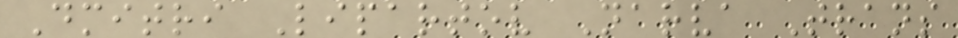Dmitri Lipartov Narva Trans
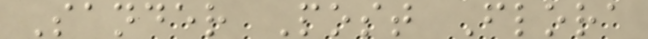Sander Post Flora
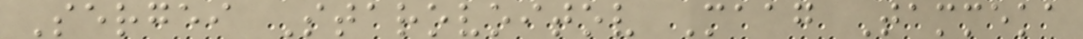Sergei Starovoitov Maag Tammeka
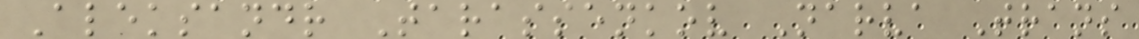Aleksandr Tarassenkov Narva Trans
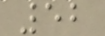52
